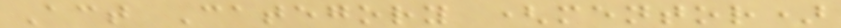Act Category (mentor)
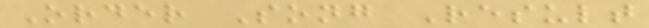Order Song Result
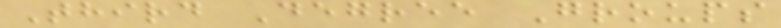Third Degree Groups
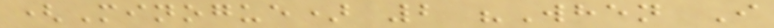(Minogue) 2 "When I
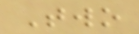Two
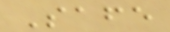Safe
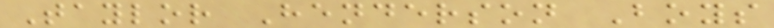Taylor Henderson Boys
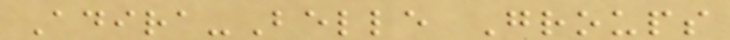Adira-Belle Groups
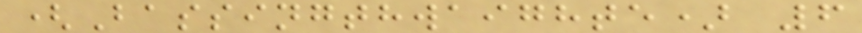(Bassingthwaighte) 6
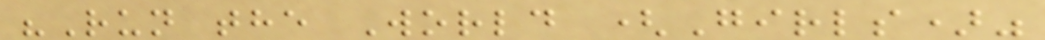"Run the World (Girls)"
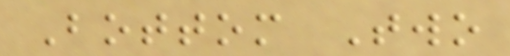Bottom Two
